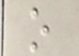o
